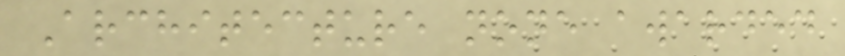Architecture none awarded
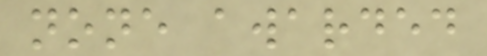none awarded
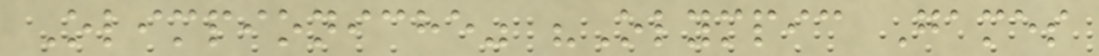Olimpioniche" "Olympic Games
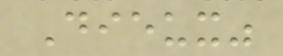Dieux"
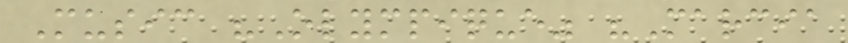Music "Olympique" "Marcia
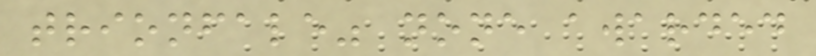trionfale" none awarded
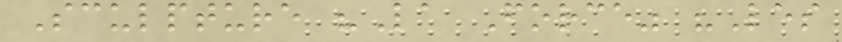Sculpture "La Force" "Les
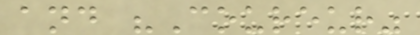and "Coureur"
